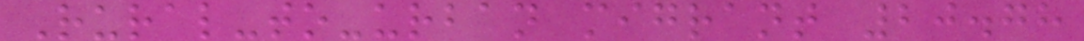Rural-to-urban migrant 20.78
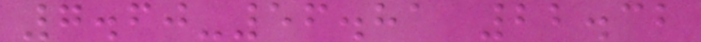7.60-56.81 22.32
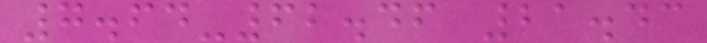7.64-62.46 21.43
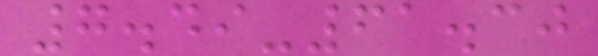7.49-61.30
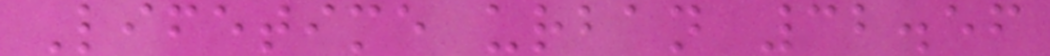Lifetime urban 32.56
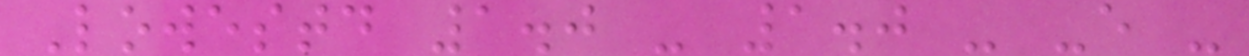Lowestd 1.0 - 1.0 - -e -
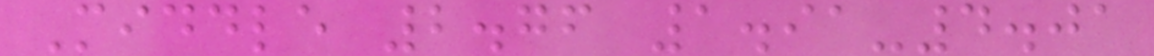Middle 2.76 1.91-4.01
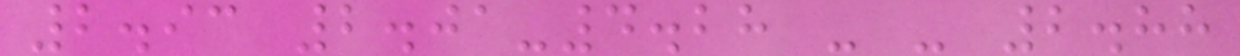2.93 2.01-4.28 - - 2.88
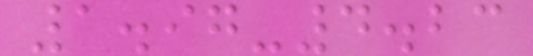1.97-4.23
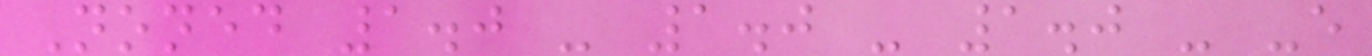Noned 1.0 - 1.0 - 1.0 - -e
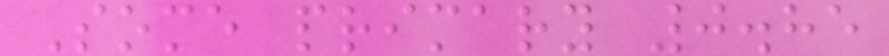Some primary 0.85
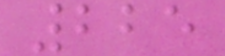225
